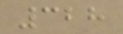328
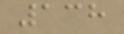138
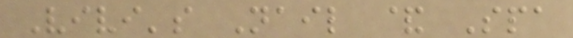Vivi's Nail & Spa
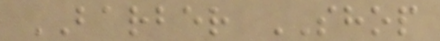BARBER SHOP
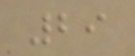29
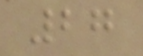27
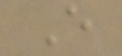E
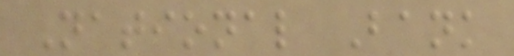National Bank
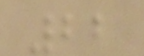22
